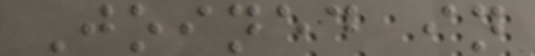Joined in
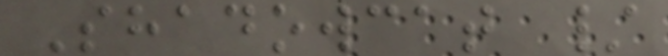Shadowcat /
